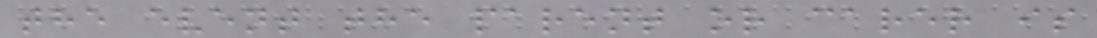the event the parent or carer is
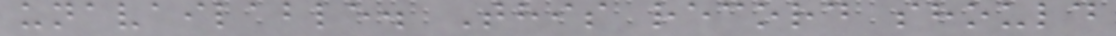unavailable. This record should
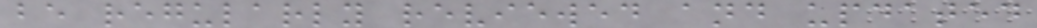be regularly reviewed and updated
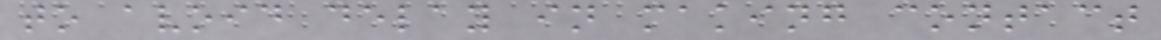to avoid delay in making contact
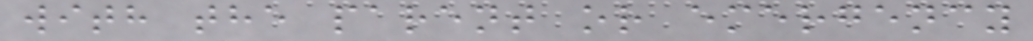with the parent or emergency
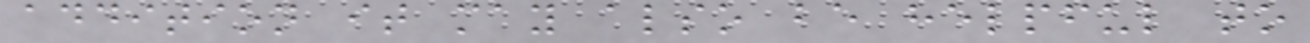addition it may also be helpful to
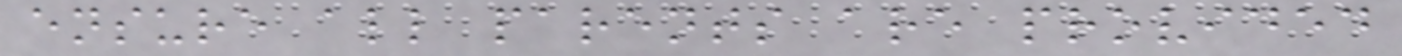ensure all parents are provided
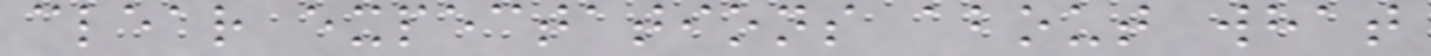clear expectations about what
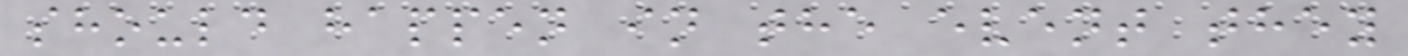should happen in the event they
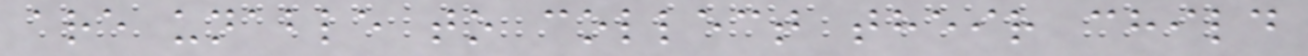are unable to collect their child
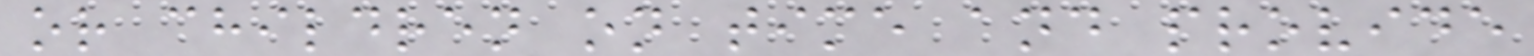or children on time and provide
